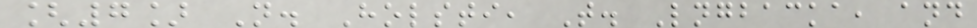[7] N. Holsti, T. Lngbacka, and
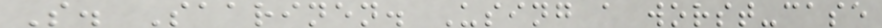S. Saarinen. Using a worst-case
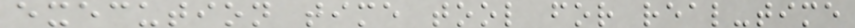execution time tool for real-time
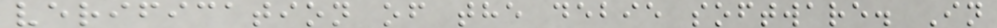verification of the debie software. In
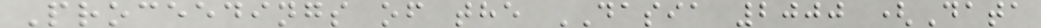Proceedings of the DASIA 2000 (Data
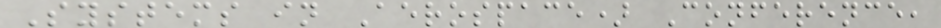Systems in Aerospace) Conference,
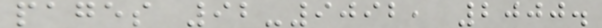pages 92-9092, 2000.
